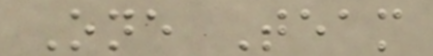One Team
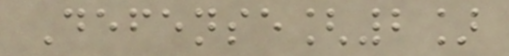Defense[2]
